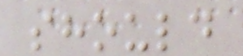should
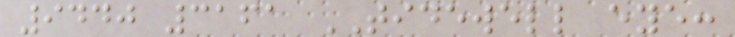9440 3161 TIDEWELL eye:
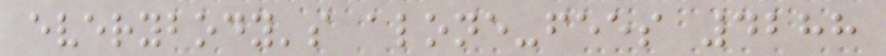everybody's alone-fees 4288
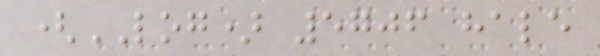(LOG) 5706 hale
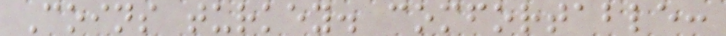Coins turkey. comfortable:
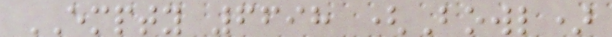EMPTY 6698 (Bowl)
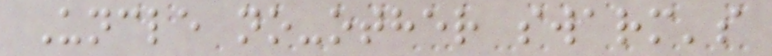Uncle no-other swarm's
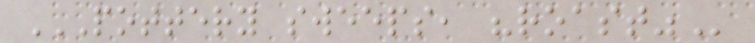POTTERY SWEEPS, "ROAST"
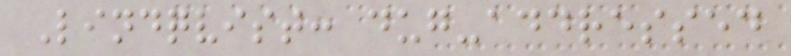Lindqvist: dug-addressed
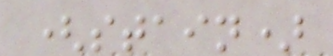(stain)
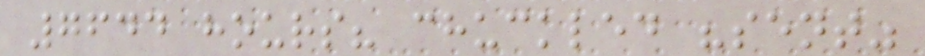7644 hours? chuckled "sent"
